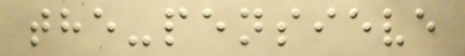the-pensieve
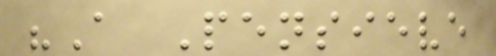"A Pensieve
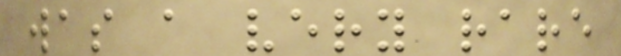was a very rare
